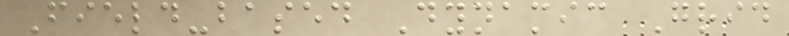Field-based Dynamic Grid
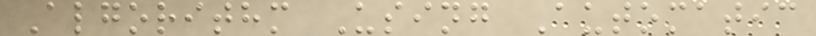Algorithm Using Automatic
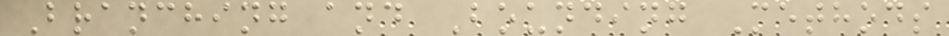Branching and Bounding Methods
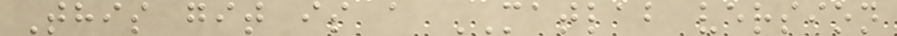This git is a MATLAB version
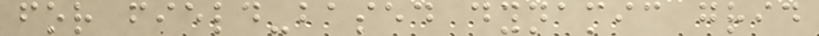for field-based dynamic grid
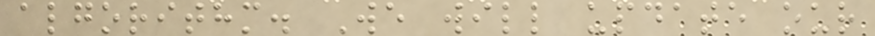algorithm. We will update our
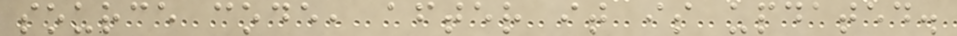source code, after it is updated.
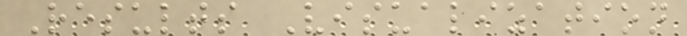Results Visualization
